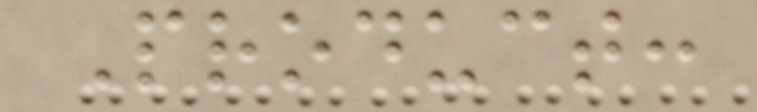Product:
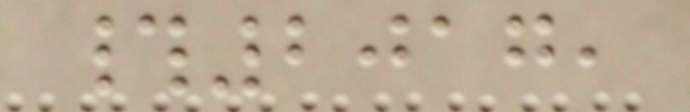#2017,
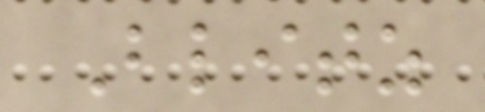Blitz
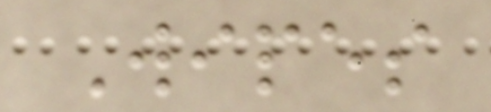Wipes
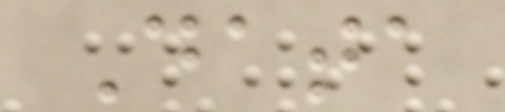Data
